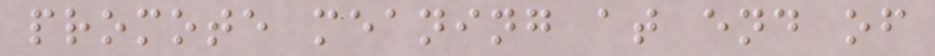promote meaning at end of
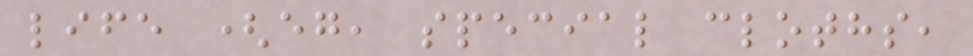life (eg, special cloths,
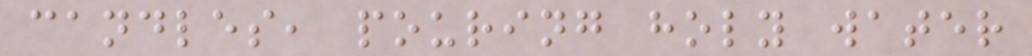candles, pouring holy water
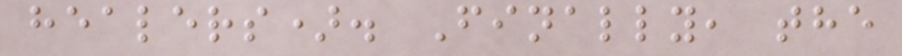healers). Finally, the
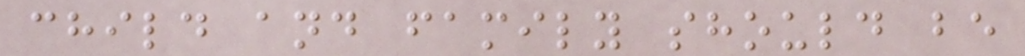child and family should be
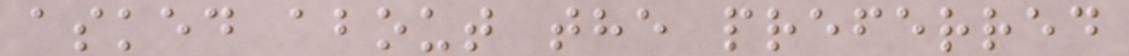asked about the preferred
